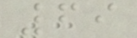69
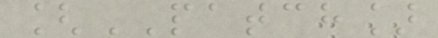[PATCH]
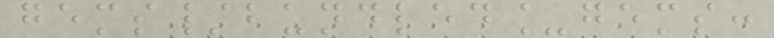gems/bundled_gems:
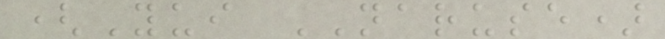(Yui NARUSE)
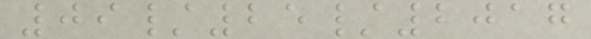09/25/2017
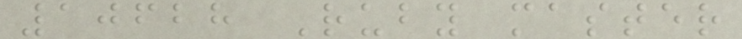10628 Ruby master
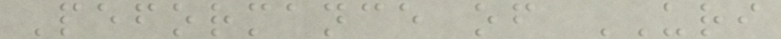Peformance of URI
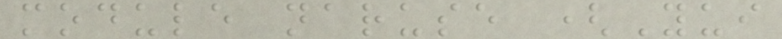module naruse (Yui
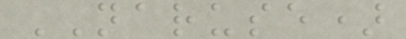NARUSE)
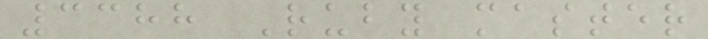3388 Ruby master
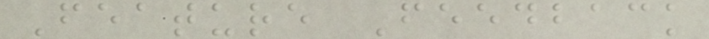Feature Feedback
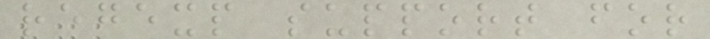regexp support for
